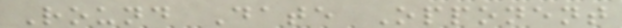Round Date Opponent
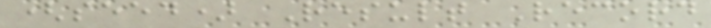(seed) Result Record
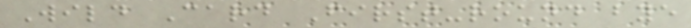Wild Card First-round bye
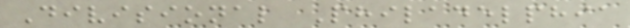Divisional Philadelphia
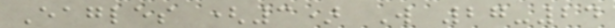Eagles (3) W 27-24
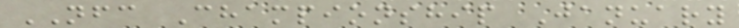NFC Championship January
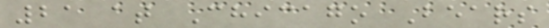21 at Chicago Bears
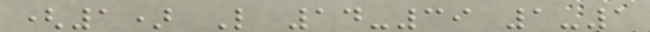(1) L 14-39 1-1
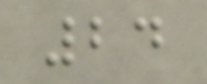24
